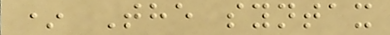* The syntax
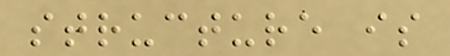structure is
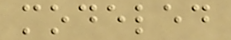modeled
